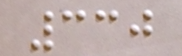330
